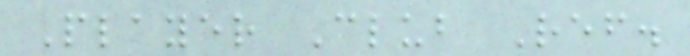Player Club Ref.
